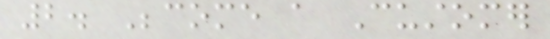2. Become a Customer
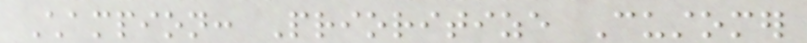Champion: Prioritize Customer
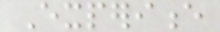Experience
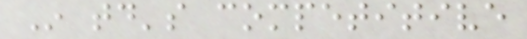In today's competitive
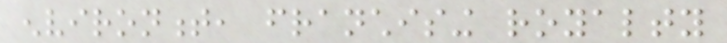environment, franchising royalty
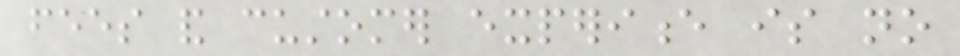fees and customer experience is no
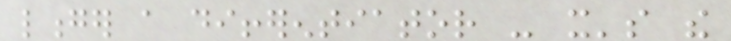longer a differentiator - it's the
